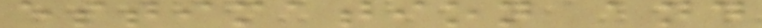estimation and
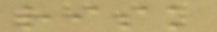risk
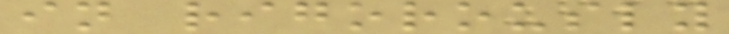in rigorously
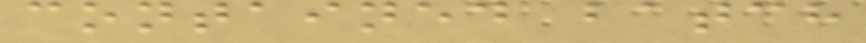contained batch
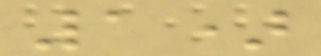1)
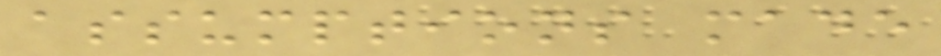assumptions made
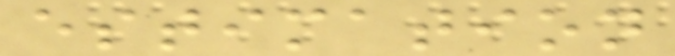estimation
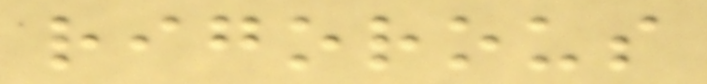rigorous
